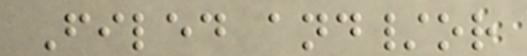Filed and/or
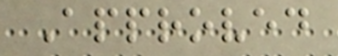Approved
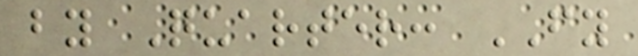by Quarter: FY
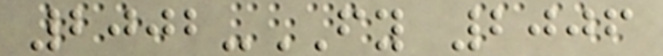2002-FY 2006
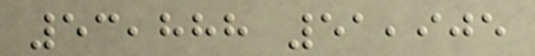53,888 51,905
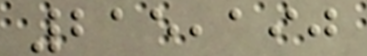215,190
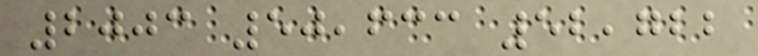2003 50,633 52,722
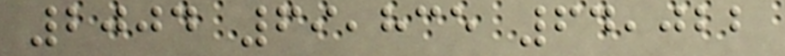2004 69,835 64,022
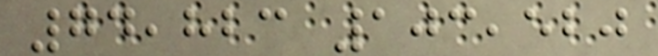74,823 103,520
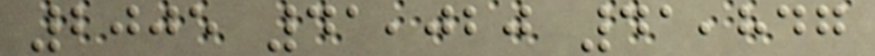2005 41,020 41,847
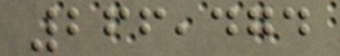266,474
